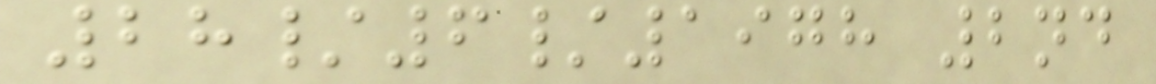28/6/1978 2nd
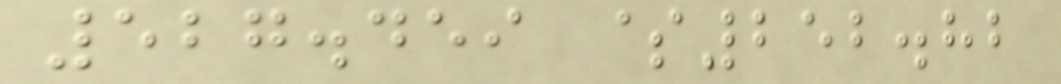527.459 $252.82
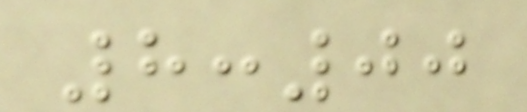8:00
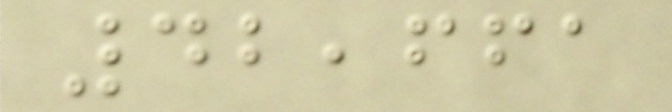42,661
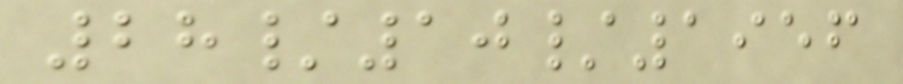28/10/1956
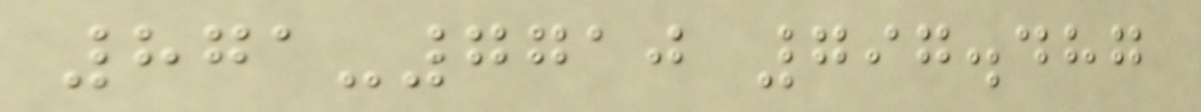871-7710 797.487
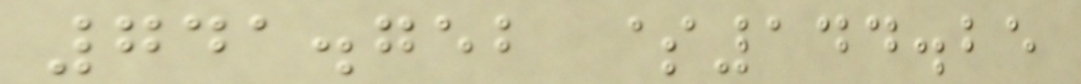741.752 $144.25
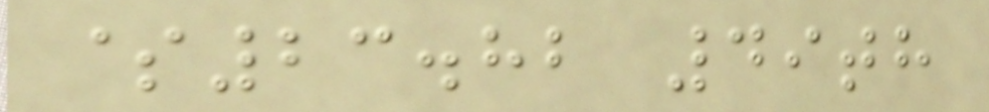$23.82 49th
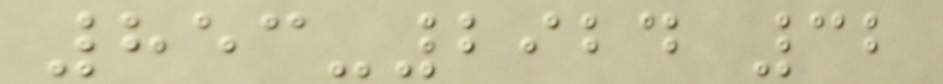853-2924 32
